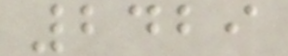2429
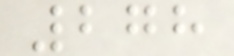278
